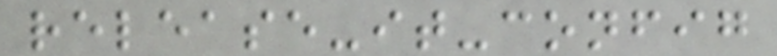release-it-config
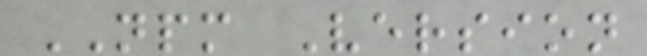NPM Version
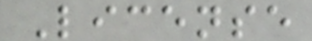License
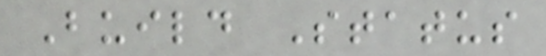Build Status
